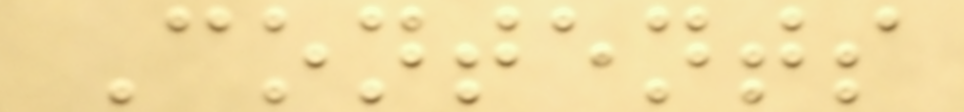Contents
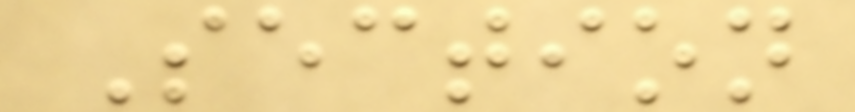Section
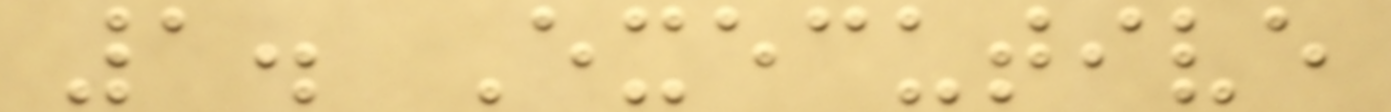1. Executive
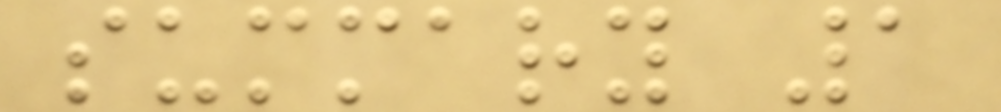summary 1
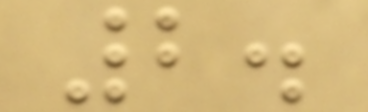2.
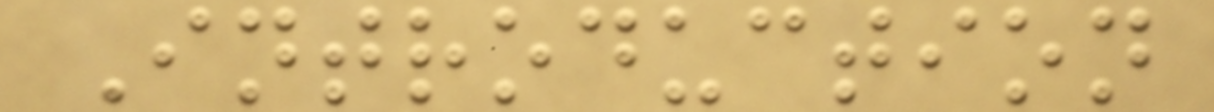Introduction
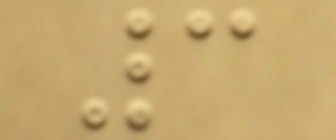3
